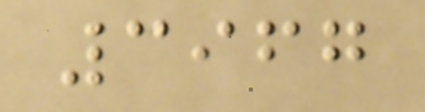3967
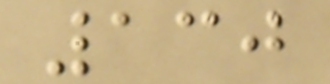130
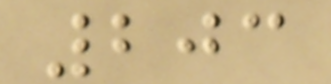203
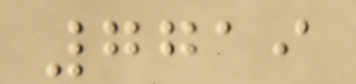7719
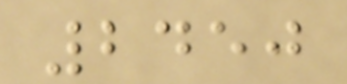2450
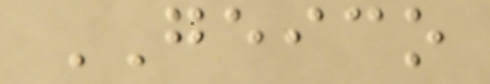GEICO
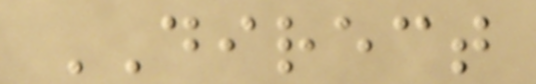DIRECT
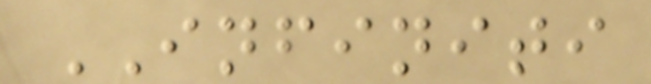INFINITI
